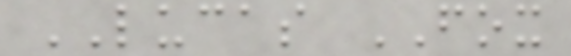LUCAS FOX
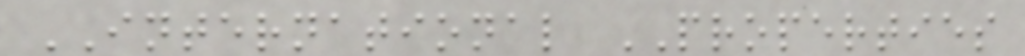INTERNATIONAL PROPERTIES
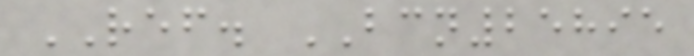REF. BCN25895
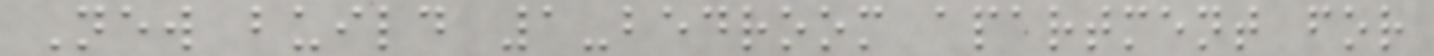New build 1-bedroom apartment for
